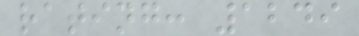rating: 1249
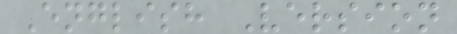English Version
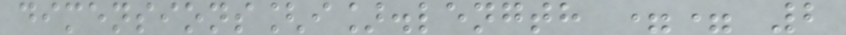dimensions[i].length == 2
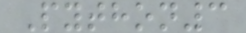Python3
